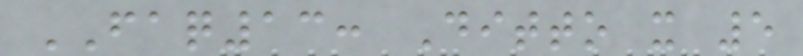FAQ13: Ditto x 5
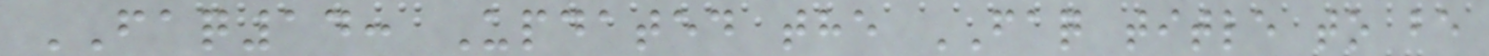FAQ14: Updated the FAQ title to be
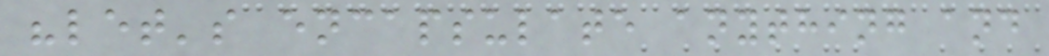"let's encapsulate anything and
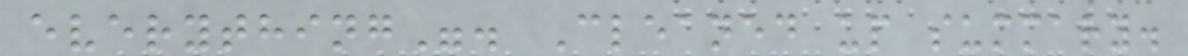everything". Cleaned up summary.
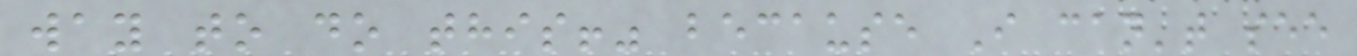way to do this!" because I can't see
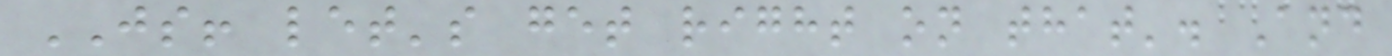JS! let's get right on that'. And
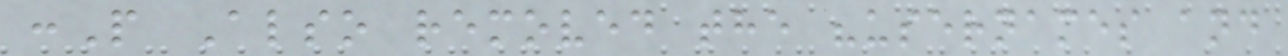:P Also removed the "usernames and
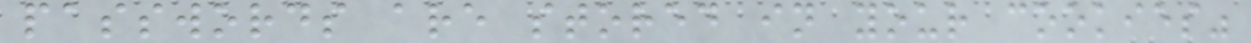passwords are stored in your cookies"
